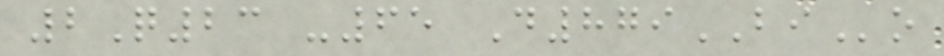2Q23 -65 D879BIo
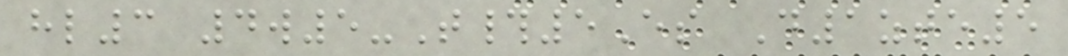hl3 4w5-T#5Es D1zte5
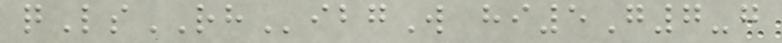qLsRHibgW hi5G7-g
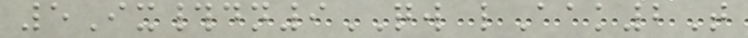5Ix#dn9QW lAak2T
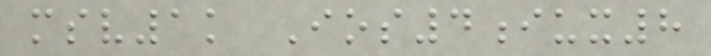msv1k Ios4iux8
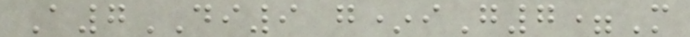A7DI9 g*iG7=M
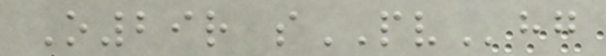O29r sPVhg
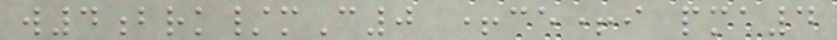w4brk/mC0 +ce+i pma4
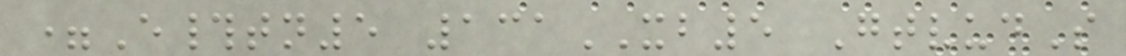=E#tn5 131XB5 GtvudS
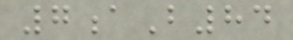7aB84
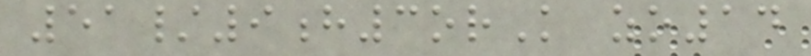51/9h3orK zo14
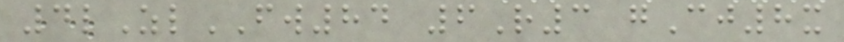4lZlFW84 6R3 gCj8x
